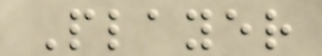Player
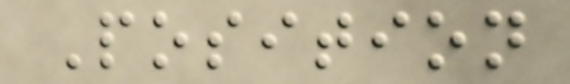Position
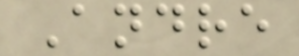Andre
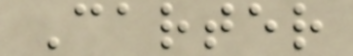Carter
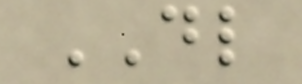DL
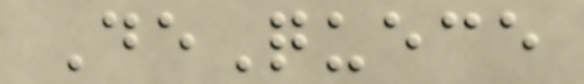DeQuece
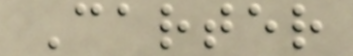Carter
